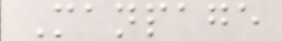Manpage
